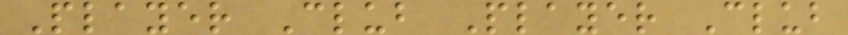Player Club Player Club
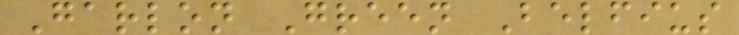Garlon Green Belfius
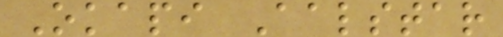Okapi Aalstar
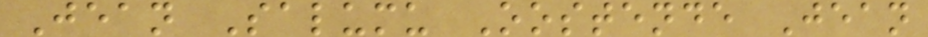Jean Salumu Oostende Jean
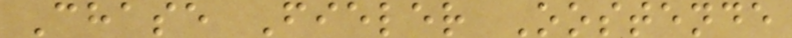Chase Fieler Oostende
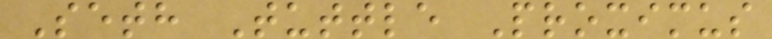Seth Tuttle Proximus
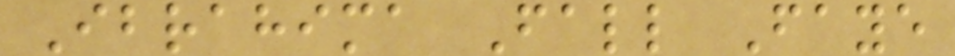Ibrahima Fall Faye
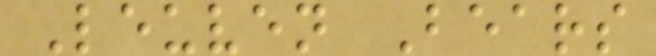Leuven Bears
